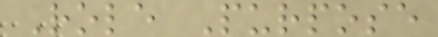Role Purpose
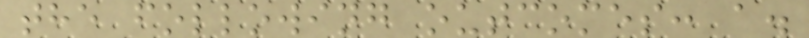the following outcomes: a.
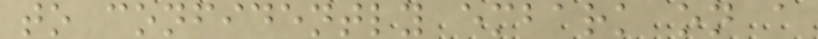to confidently embark on a
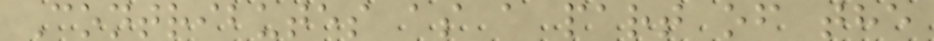Contributes as a part of the
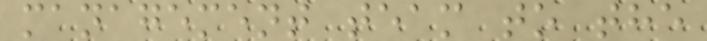management team to the
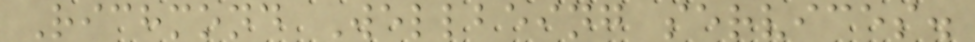Richmond Wellbeing services.
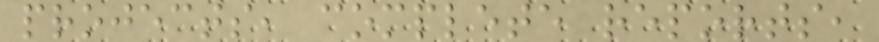projects, complete reports,
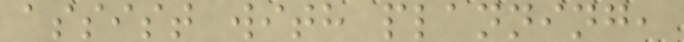assist with planning,
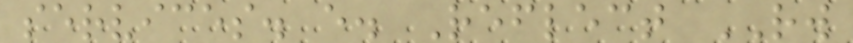services. e. Reflect RW
